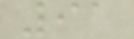91
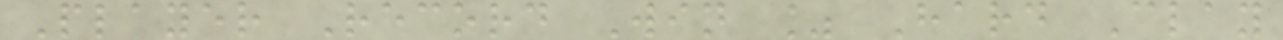Player Record Win % Hard Clay
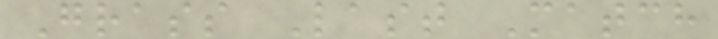Grass Last Match
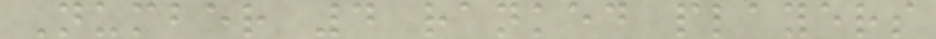Number 4 ranked players
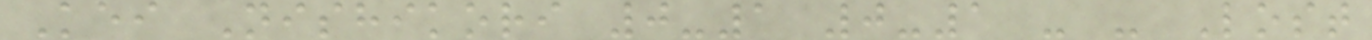Kei Nishikori 0-1 0-1 - - Lost
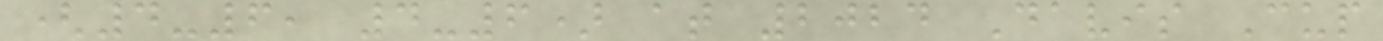(4-6, 4-6) at 2024 Davis Cup
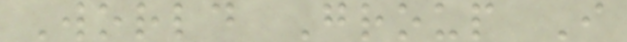World Group I
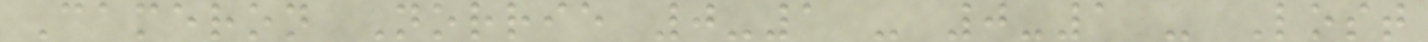Cameron Norrie 0-1 - 0-1 - Lost
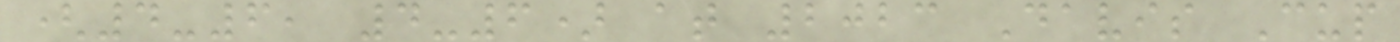(4-6, 4-6) at 2023 Davis Cup
